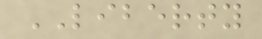LIBERTY
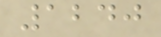1240
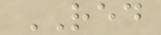RED
